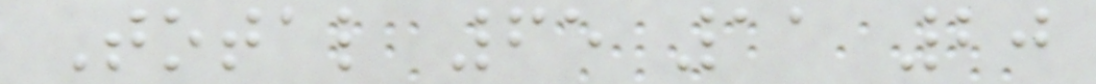Total 65 11 20
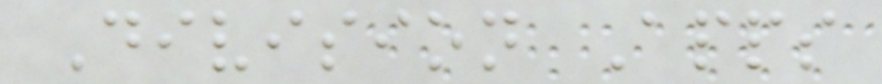Division Apps
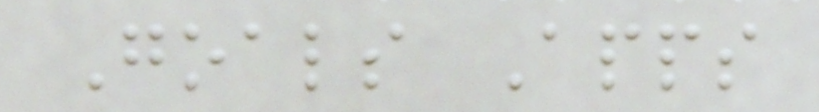Goals Apps
